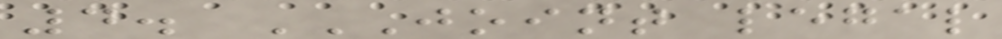4. JOINT LEGAL
